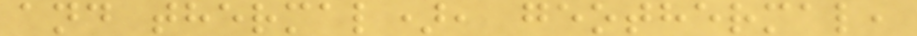and thermal), geothermal,
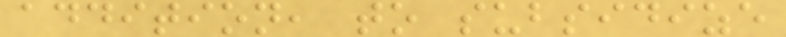addition, to subsidize
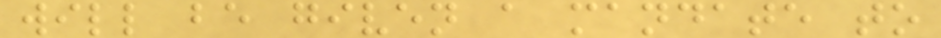will be given a mandate to
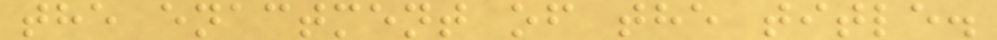the enactment of the title.
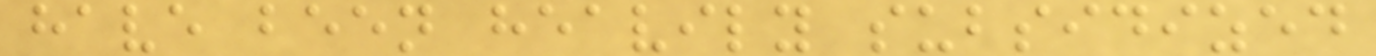have been heavily subsidized
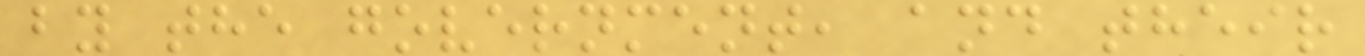by the government, and their
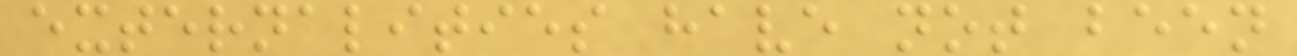externalities have not been
